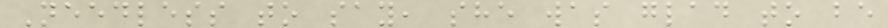Needless to say, she was glad to be
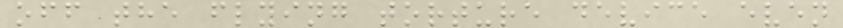off the flying torture device even
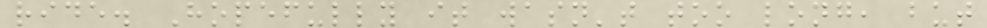ride. Hopefully it wasn't too long, but
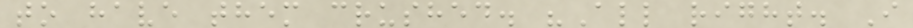to have them crushed. "All right. I
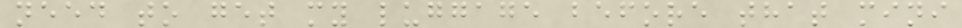need to get my luggage before that mini
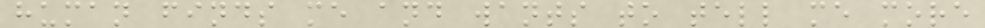human finds me and wants to tell me more
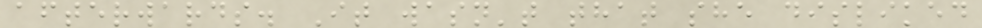afterwards. It wasn't that she disliked
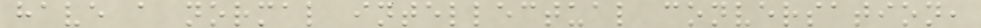have a normal intellectual conversation,
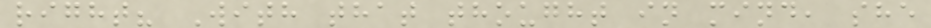right? With that thought in mind, she
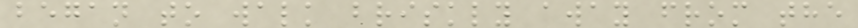began to walk briskly away from the
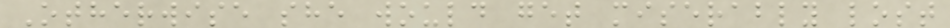Otherwise she would get miserably lost
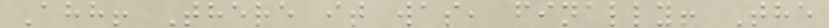Ahh! There it was, finally! The
